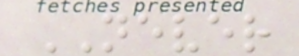NEVER
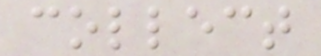collect
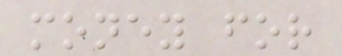money for
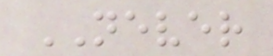NEVER
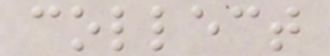collect
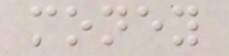money
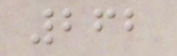262
